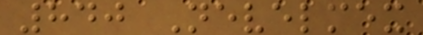840 Nevelmex
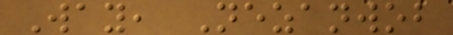Way, Nezanwob
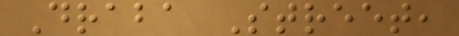Draba Street,
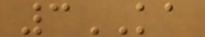3KA
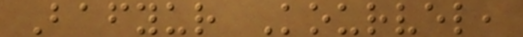Bafyur Kourvel,
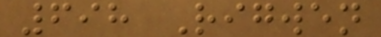698 Rigwen
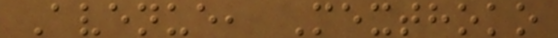Avenue, Mexthoko
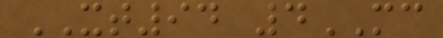XT94 4MC
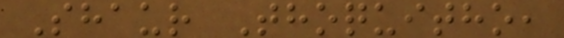Shaur Thoquitho,
